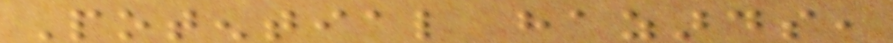Potential hazards,
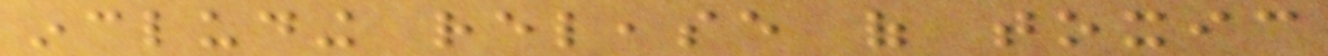including release of toxic
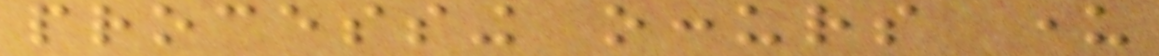processing occurs under
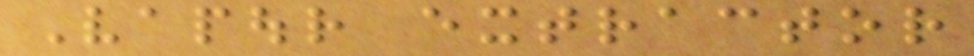Vapour extractor
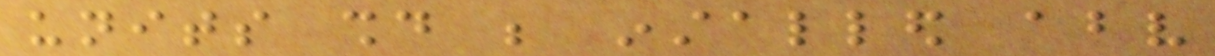units should be installed above
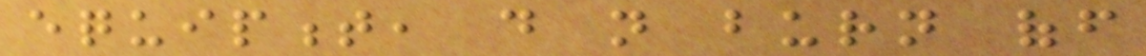equipment, do not burn off
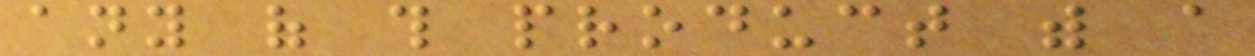any of this product with a
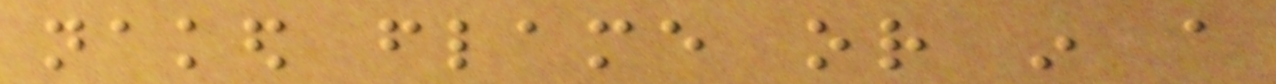naked flame or in a
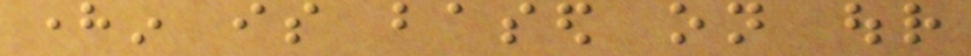herein is based on our
